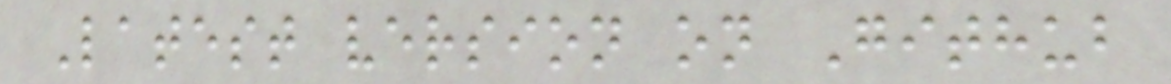Latest version on Github
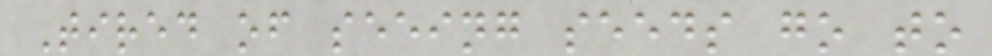Tired of seeing seeds go to
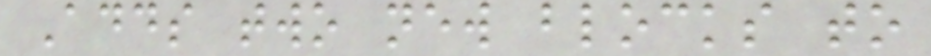Adds two new blocks to
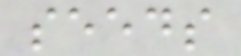seeds
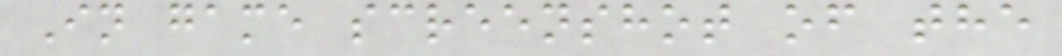In game screenshot of the
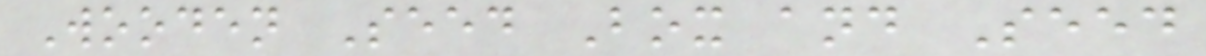Wooden Seed Box and Seed
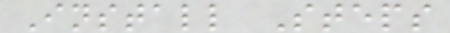Install Steps
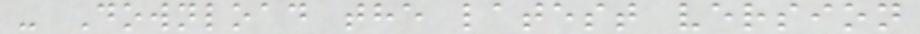- Download the latest version
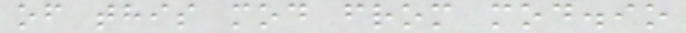of this mod from mod.io
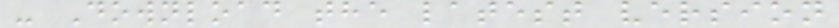- Download the latest version
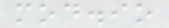mod.io
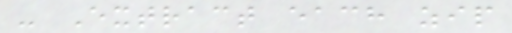- Extract each zip
